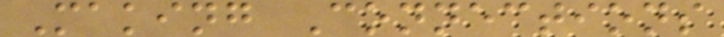Making Connections
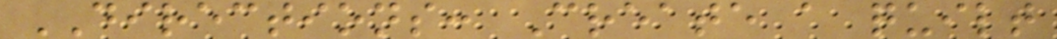DIRECTIONS: Create a quilt
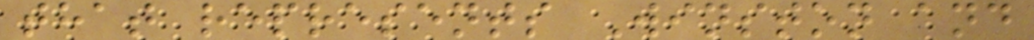that represents Winston and
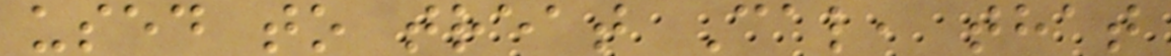used to treat Cal, that
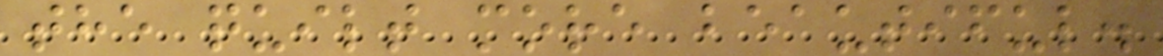the quilt more beautiful.
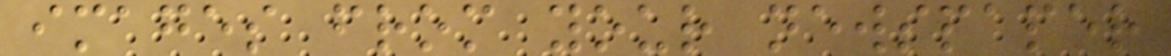images from your newspaper
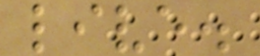live.
